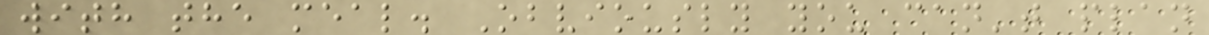with the meal. Obviously you can't plan
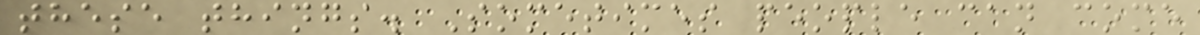these things. Sometimes people can come
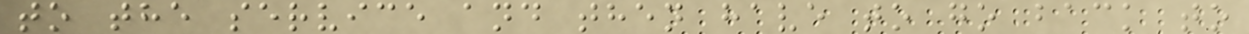to the service and then have to go back to
